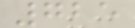725
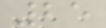25
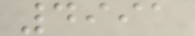4991
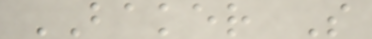BAKER S
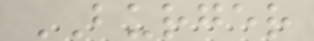BURGER
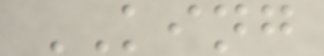KING
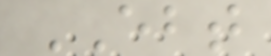EBT
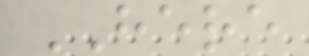HERE
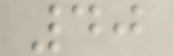40
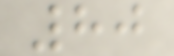80
